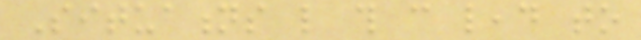Situations like this can lead to
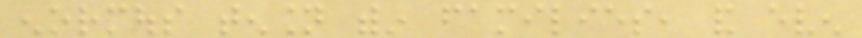enormous tension within families, and even
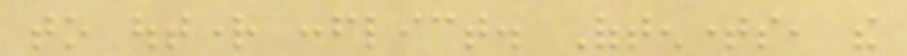to outright conflict. Oftentimes, the
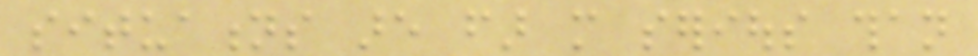situations are far more serious than
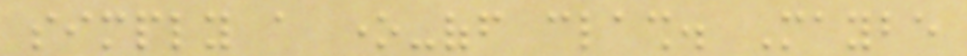simply a one-off clash. Maybe
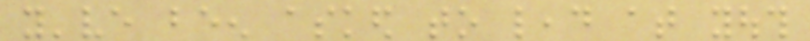you've been asked to lead at youth
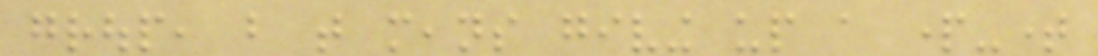group, but that means giving up a part-time
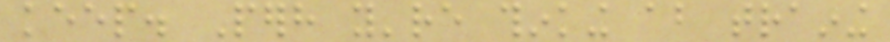keep. Perhaps you're thinking about training
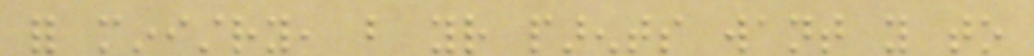for ministry, but your parents want you to
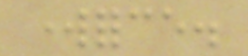workforce.
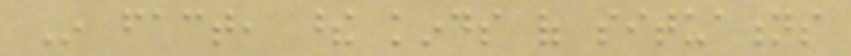In fact, these kinds of situations
